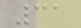31
